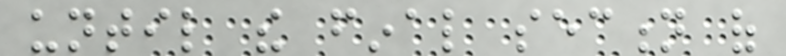until the final section of
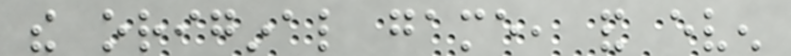the original game, and even
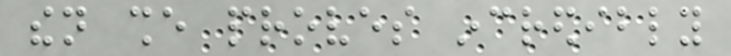then she proves incredibly
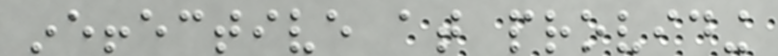ineffective at providing
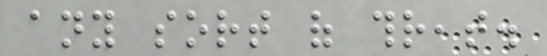any sort of threat.
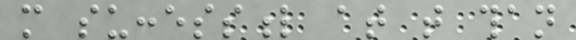more successful at that than
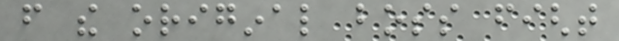from the original boss fight
